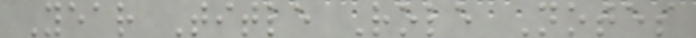Year Title Role Notes
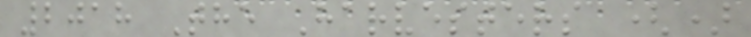2018 The Harvesters ()
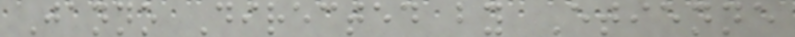Janno Directed by Etienne
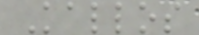Kallos
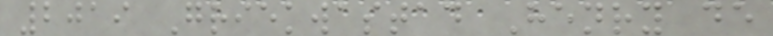2019 Griekwastad Henry de
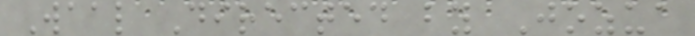Waal Directed by Jozua
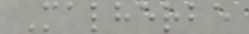Malherbe
